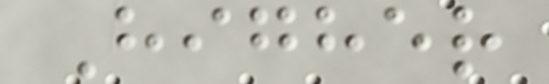Higher
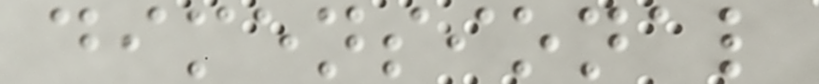dimensional
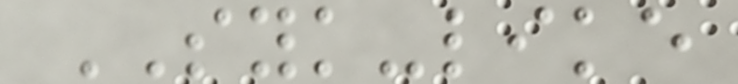SYK-like
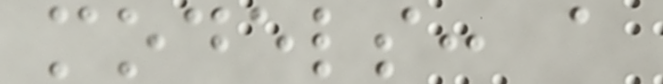models: a
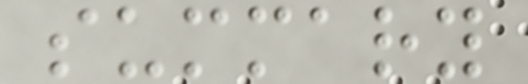summary
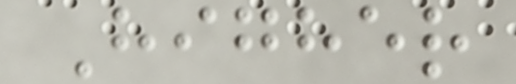Higher
